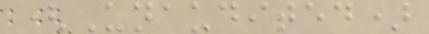(Unaudited)
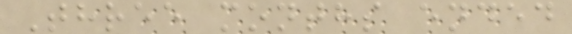Three months ended
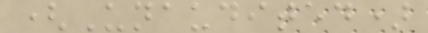(Unaudited)
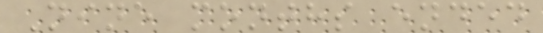Nine months ended
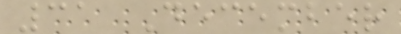31 December
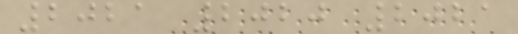2021 2020 2021
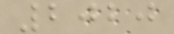2020
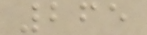265
